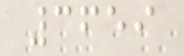3659
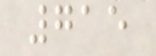715
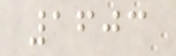1603
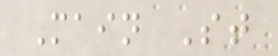Main St
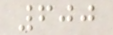600
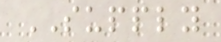SUPPLY
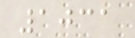1031
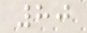80
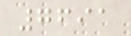7691
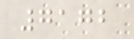7172
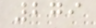279
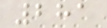281
